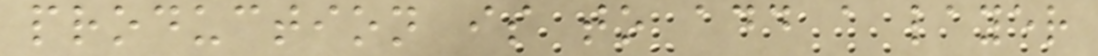production is to add a layer
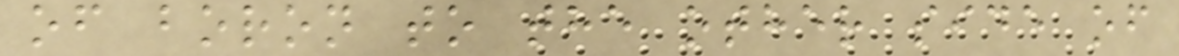of boron to the other side of
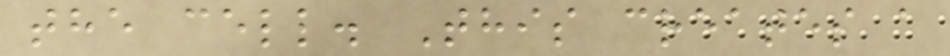the cell. This creates a
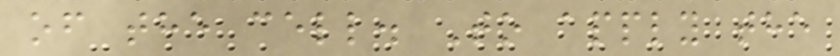of the cell. To apply the
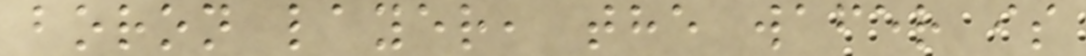boron layer, the wafer is
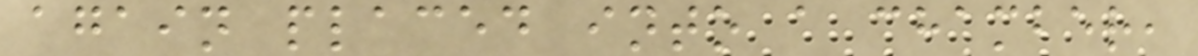again placed into a chamber,
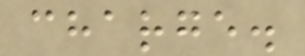charge.
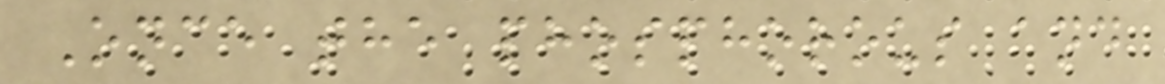Once the phosphorous and
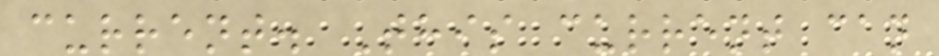current. This current can
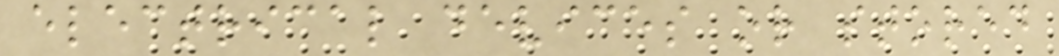electrical devices or stored
